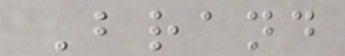Brand
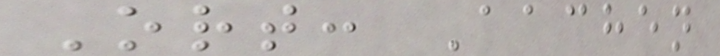Ort: Aachen
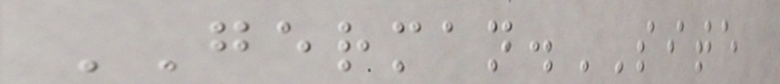GERMAN.SITE
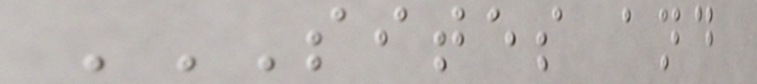SITES AND
